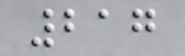217
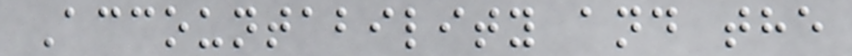Accountability and the
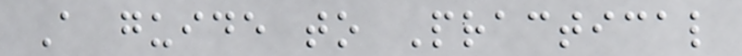A guide to Practical
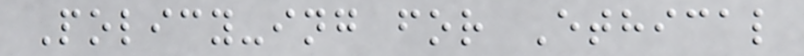Policy-ing for Ethical
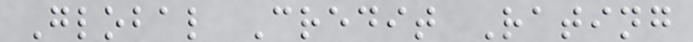Global Credit Rating
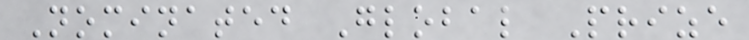Nominated Global Prize
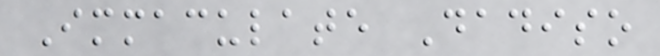Immaculate Dadiso
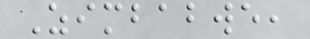Zimbabwe,
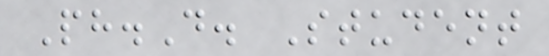Ph.D. Student
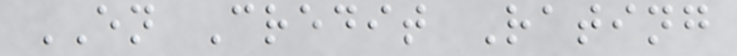EN Credit Rating
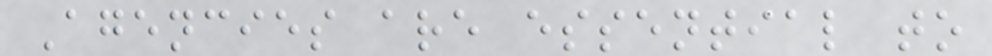Agencies are essential to
